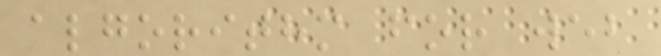algorithm for web
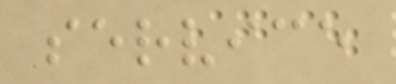service
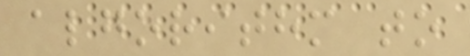algorithm to
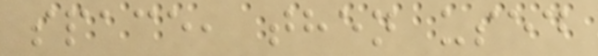space, then used
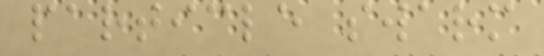particle swarm
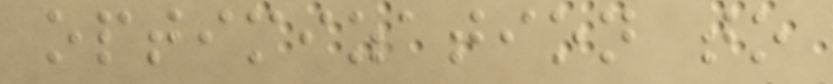optimization to
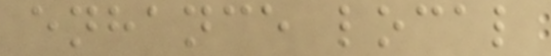enhance local
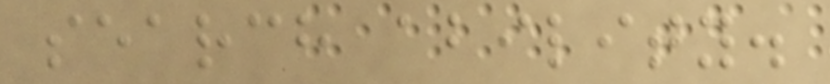search ability.
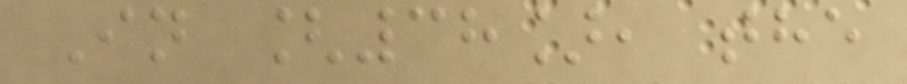In [38], the
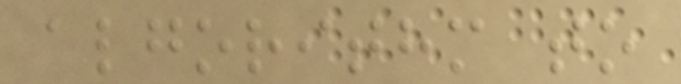algorithm to
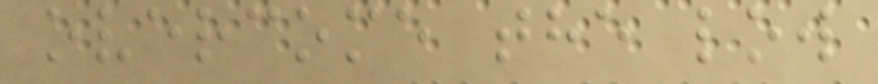overcome the low
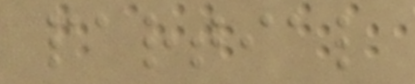partial
